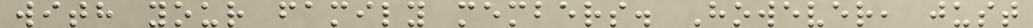with your family members. However, just
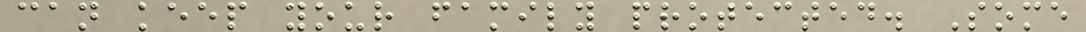can keep your family protected. Some
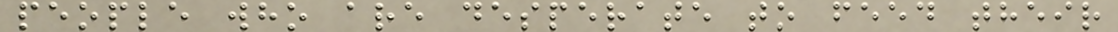people who are desperate to feed their
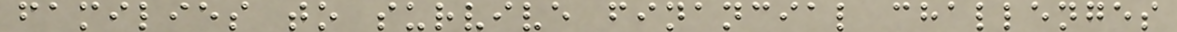families to survive financial challenges
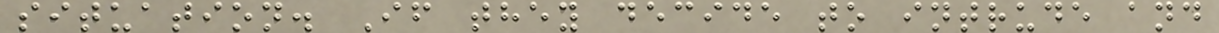situation. If they decide to intrude and
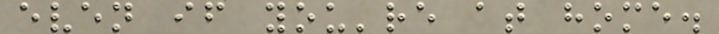even if you're at home.
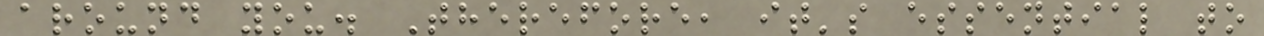around you. Therefore, it's essential to
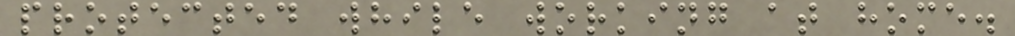protected while working at home.
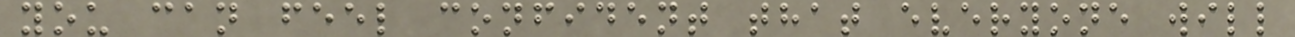you can feel confident that everyone will
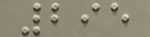295
